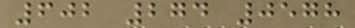602 274 0578
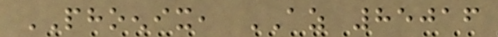PHOENIX, AZ 85016
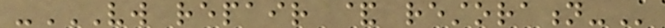-VW REPAIR & RESTORATION-
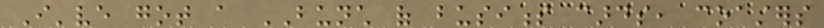I've got a BUNCH of business cards, coasters
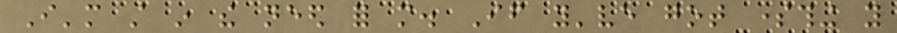I'm still in the need for more. If you've got something you
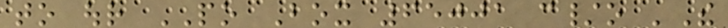to our PO Box 65001 c/o 'The
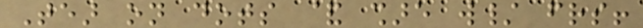Tear on dots & share w/ friends!
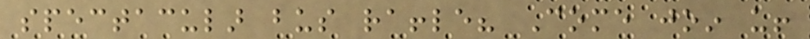spectacular bus raffle? Come join us!
